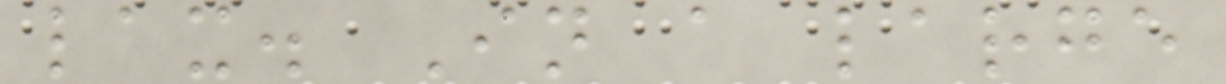lax. In a large
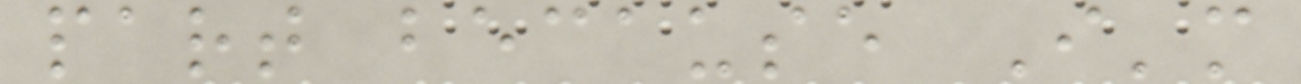part because I'm
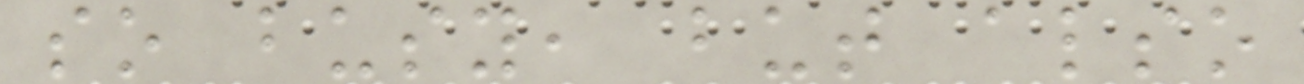so busy, but also
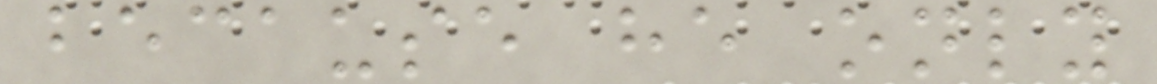because he only
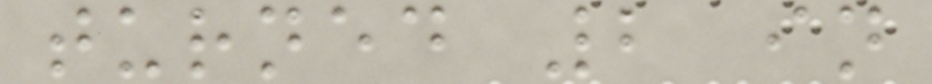turned 2 in
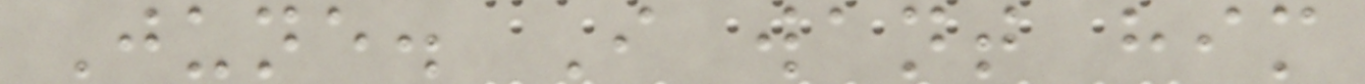June. I want him
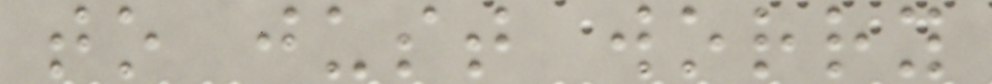to just worry
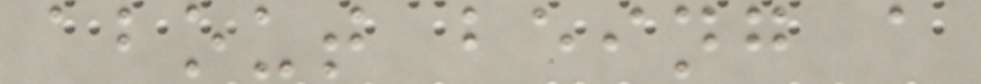about being a
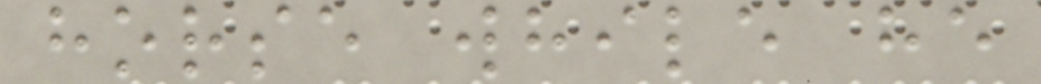horse while he
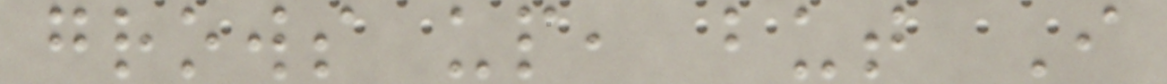grows up, but I
